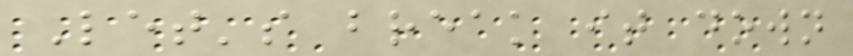Let's break it down
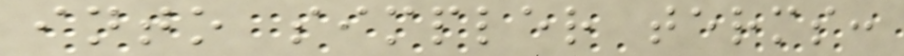into simpler terms:
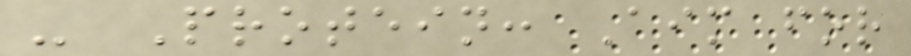- Protein: Aim for
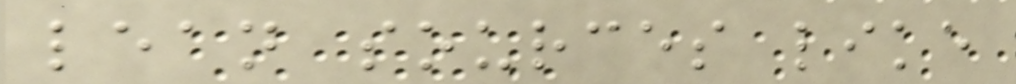lean sources like
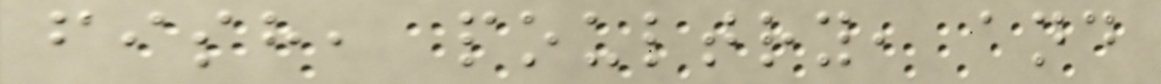fish, poultry, and
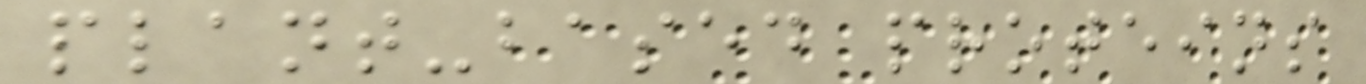plant-based proteins
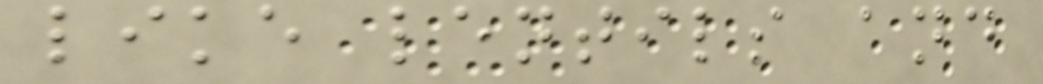like lentils and
